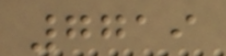7719
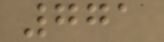771
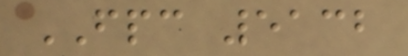FPC 5132
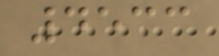4533
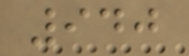940
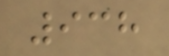938
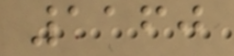1160
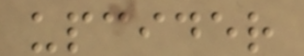upcider
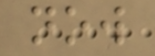now
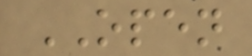OPEN
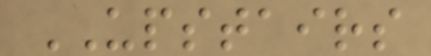UPSTAIRS
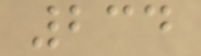234
